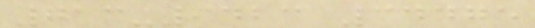713-9423 34475
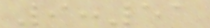9:51
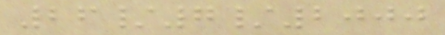26/7/2000
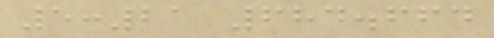5:21 684.664
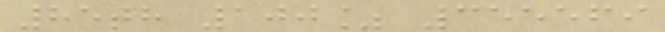85th 100% 355569
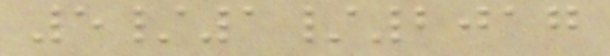5/1/2017
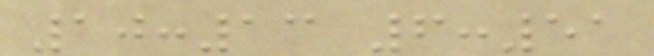10:13 6:51
